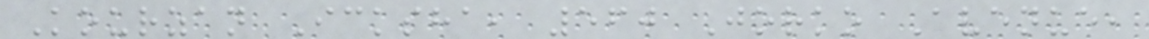Kourzan Icksha, 560 Jorko Avenue,
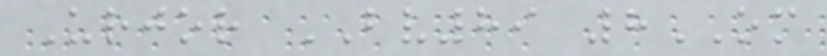Urjor BV89 8OM
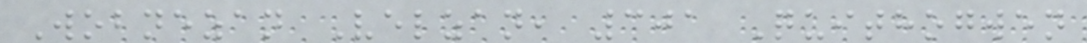Wobnezan Velzan, 301 Quithogwen
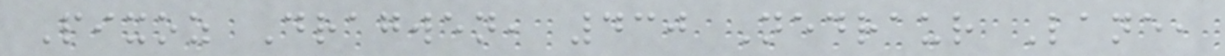Pixoz Dragwen, 430 Nedraur Lane,
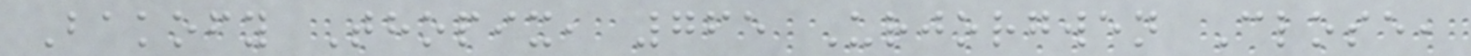Bakofy Thopix, 765 Urjorgwen Close,
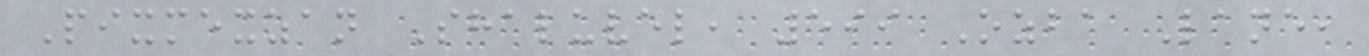Pixmexzan Shaluvel, 599 Ozba Lane,
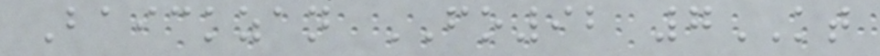Baickzan FO92 7KT
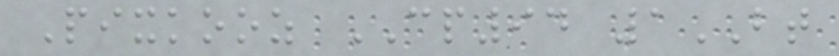Pixkooz CP94 1BT
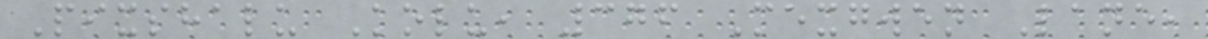Pixshalu Kolu, 376 Mexgwen Lane,
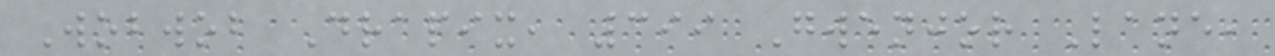Wobwob Drapix, 399 Gwenjor Lane,
